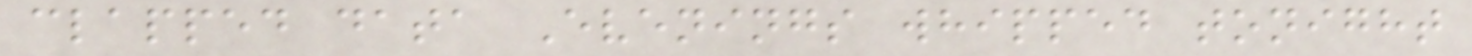clapped data Evenings whipped tonight
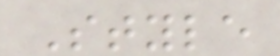Style
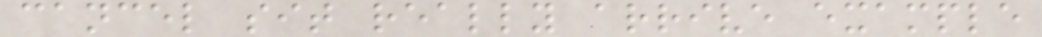cancel sit really arrive example
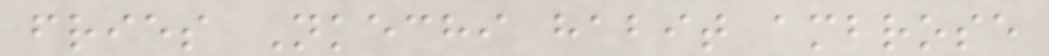fries Nkechi habit ambrose
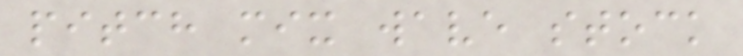pitch mix wave stock
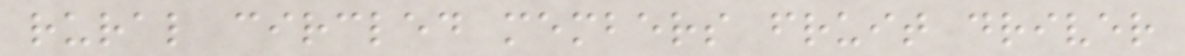rural circled members fruit driver
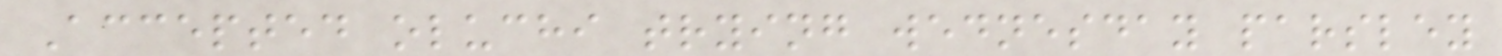Accepted oluchi trying wednesday parsley
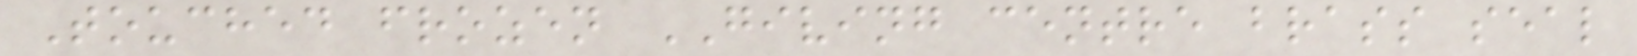Touched frozen GIVING centre brass seal
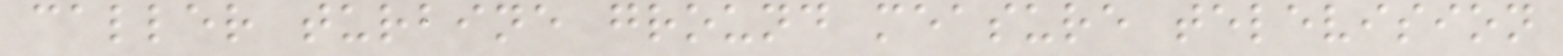caller turbine ground measure television
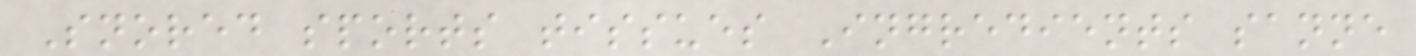Snored sports tissues Ingredients sanne
